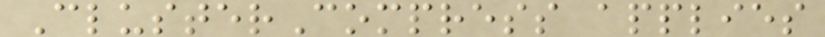ClusterCompress applies
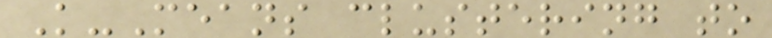K-Means clustering to
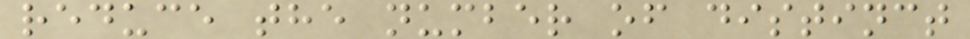reduce the number of distinct
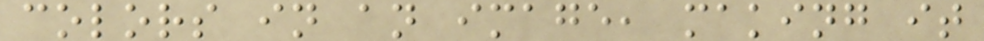colors in an image, making it
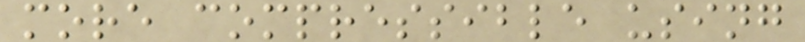more compressible using
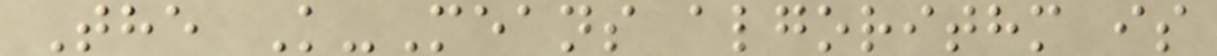The K-Means algorithm is
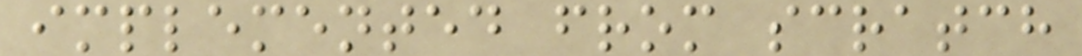implemented from scratch
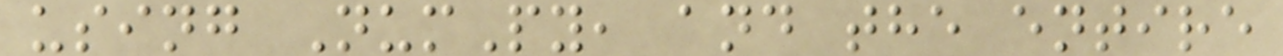using NumPy, and the entire
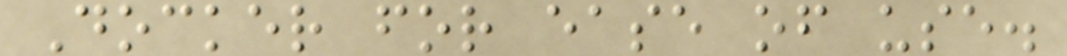Docker for ease of use.
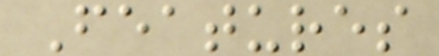Features
